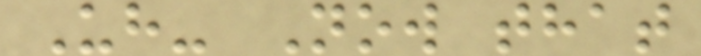Uh- Now that
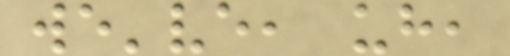we've, uh,
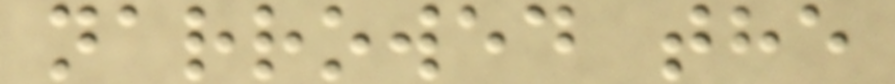narrowed the
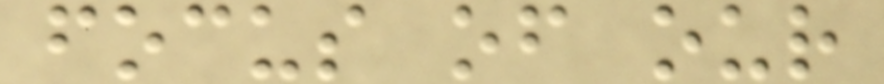focus of our
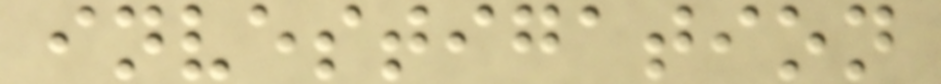investigation
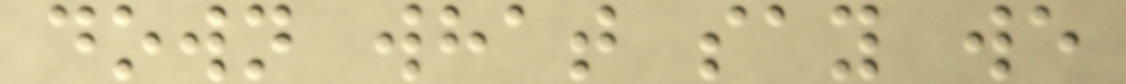down what say we
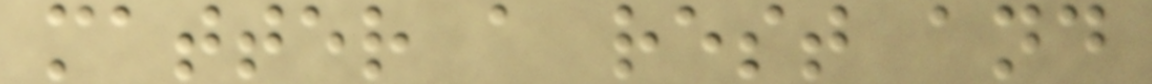matter a rest and
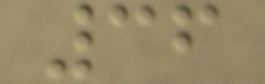36
